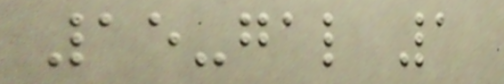15-gal 1
